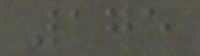175
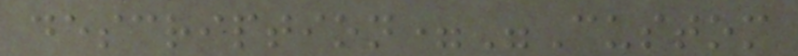description="Custom
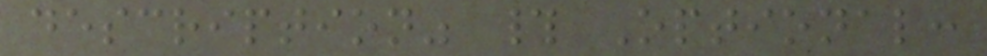description" # Optional:
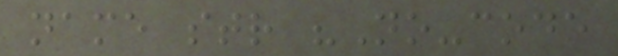name str "No-code
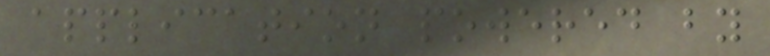application powered by
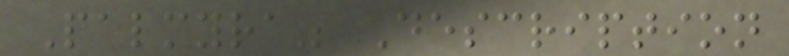Palmyra" Description
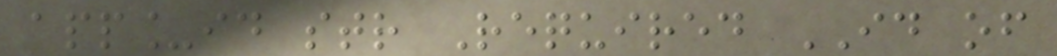app_id str Required ID of
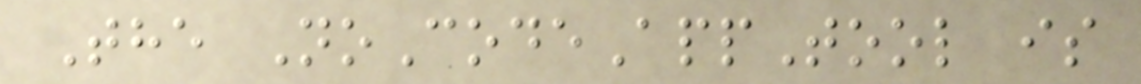The NoCodeAppTool is
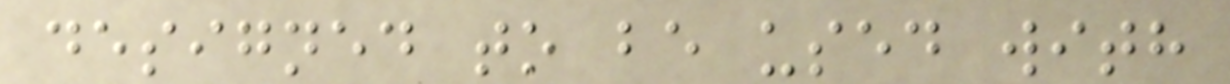designed to be used with
